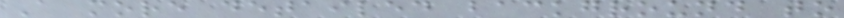A more detailed background to
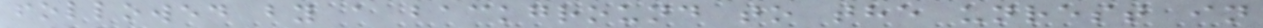followed by a background to the unrest in
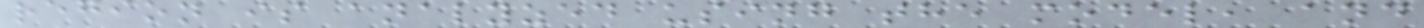region is analyzed using the model, and
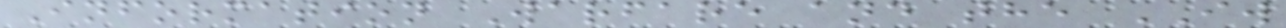Information Warfare and the IW
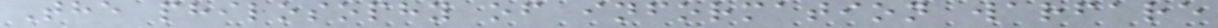The philosophy of information warfare
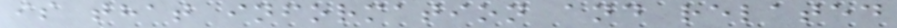is that information and related
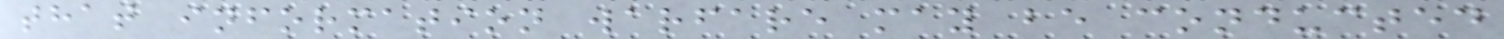that information warfare may be conducted
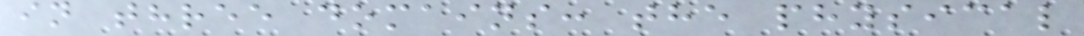in three domains: the physical
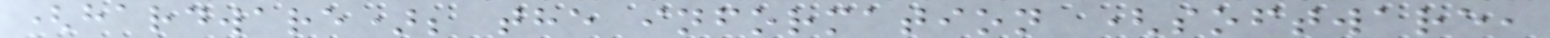(hardware); the information (software,
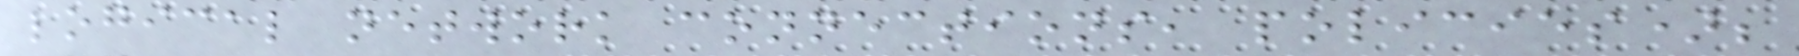logical network connections, policies);
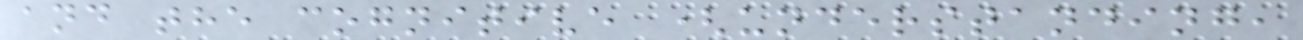and the cognitive (understanding,
